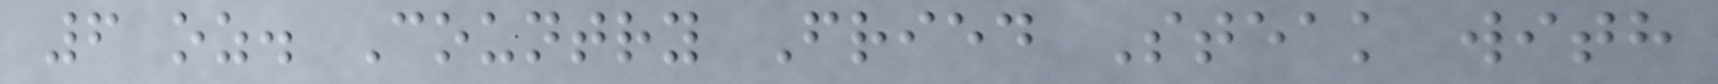6 oz. Country Fried Steak with
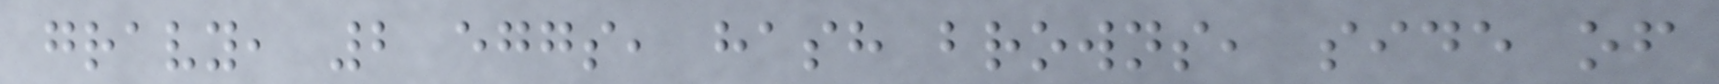gravy, 2 eggs, hash browns, side of
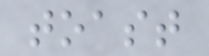toast
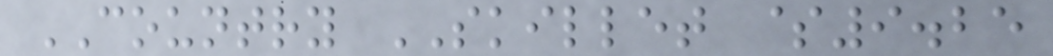COUNTRY SKILLET $9.25
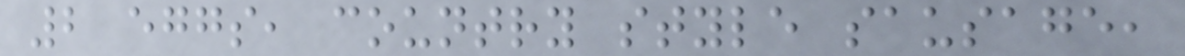2 eggs, country style sausage,
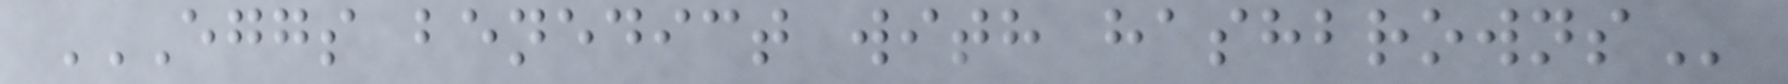EGGS BENEDICT WITH HASHBROWNS
